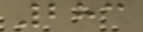283
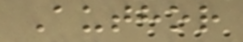Author
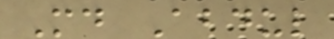Md Abdul
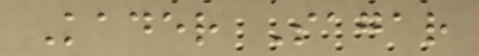Kader Sagar
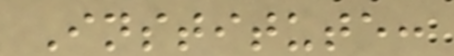Institute:
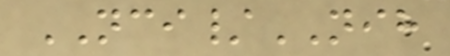NCI/NIH
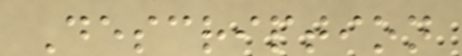Description
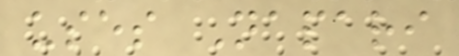uses Napari
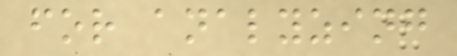for analyzing
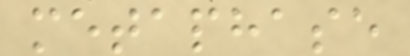metaphase
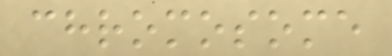chromosome
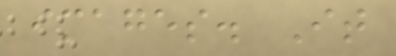images. It
